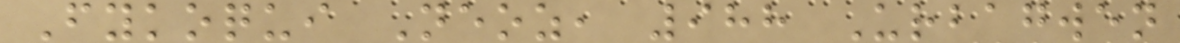Fykoqui Neoz, 988 Urbagwen
